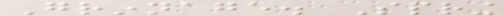Grinnage. Spring
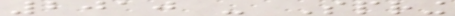2010 - Spring
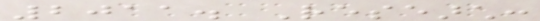2011. Research:
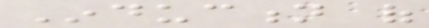Induction of
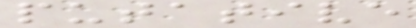putative
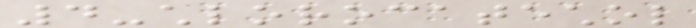4-chlorocatechol
